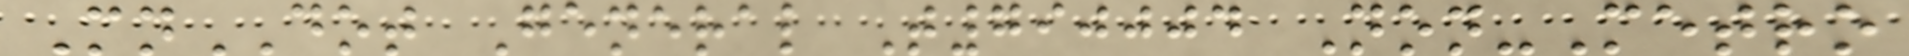MnDOT General T790004 Non-Metro
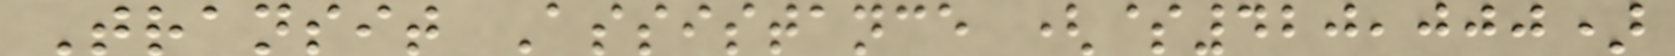Transit Assistance ($420,000)
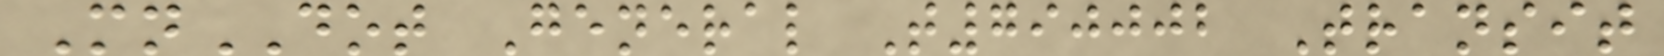MnDOT General T790002 Transit
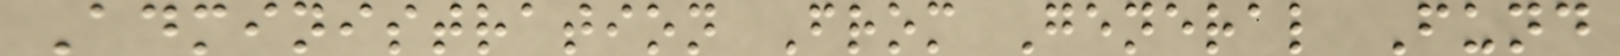Administration From General Fund
